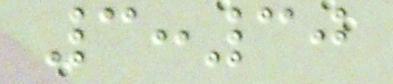3:30
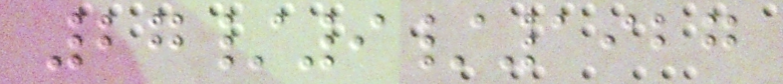27/9/1927
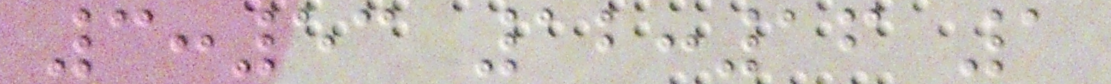3:53 12:16 1
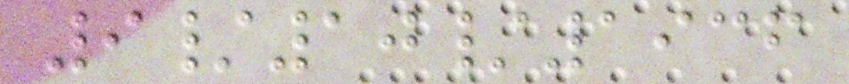9/10/1936
